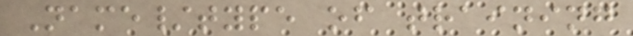Name/type of training
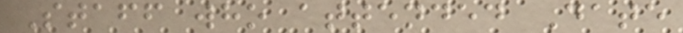Staff who attended Date
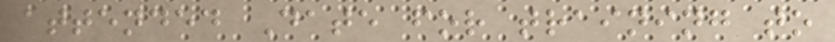attended Date for training to
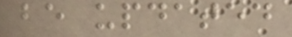be updated
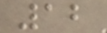12
